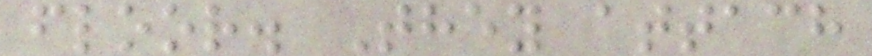floor. They attach
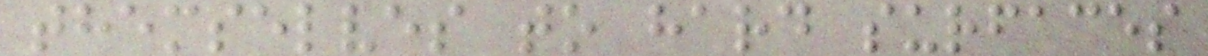themselves to hard surfaces
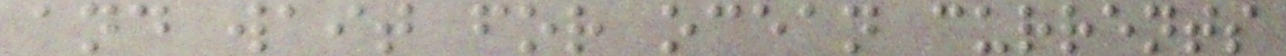and wait for ocean currents
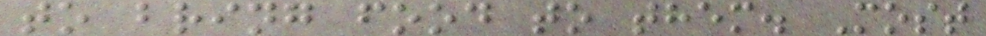to bring food to them. Most
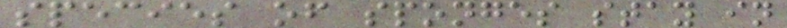species of sponges stay in
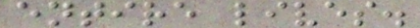entire lives.
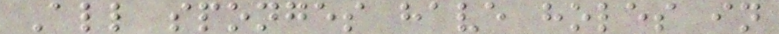All sponges have holes in
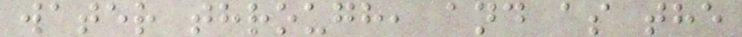water through, and as the
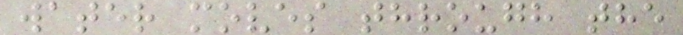water moves through the
